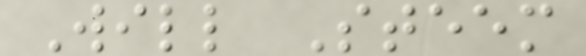Will Steem
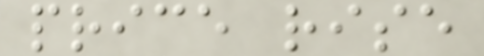price rise
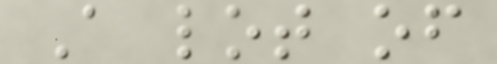A lot of
